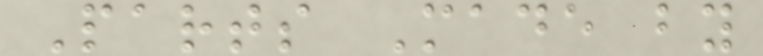Parts Made by
